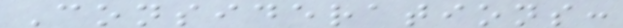Considerations:
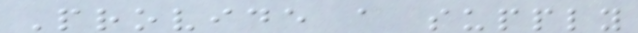Provide a supply
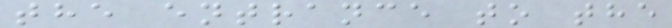the entrance to the
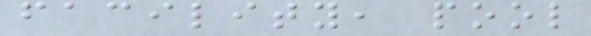facility, pool
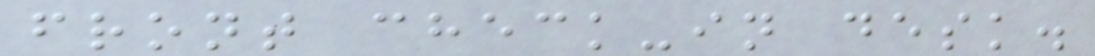front check-in desk.
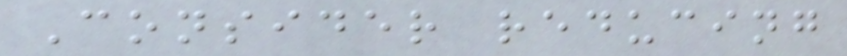Consider reducing
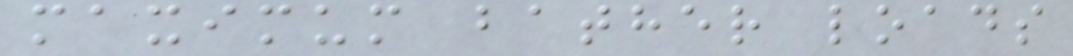maximum bather loads
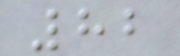82
